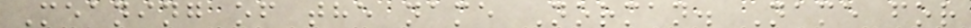Meaning of the name Norman. Name for
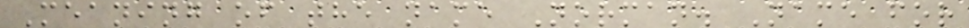Meaning of the name Norman. Name for
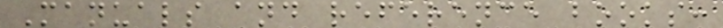Manuals and reference books:
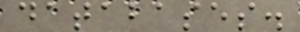databases.
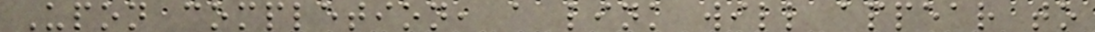Upon completion, a link will appear to
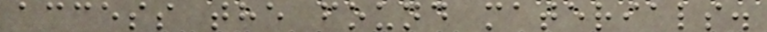access the found materials.
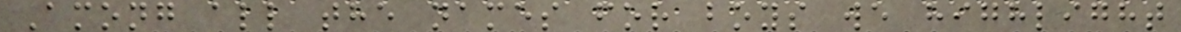Among all the names for boys we highlight
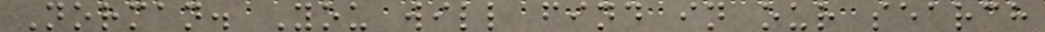Norman. You will find in our search
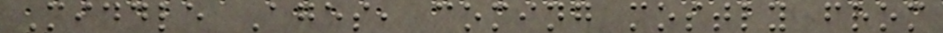Middle Ages, coming mostly from
